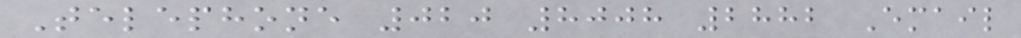Telephone 020 8008 2882 Email
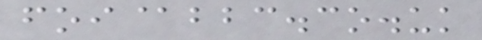foi@bbc.co.uk
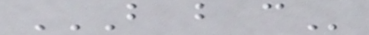B B C
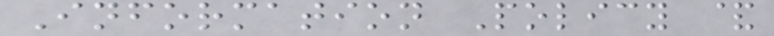Information Policy &
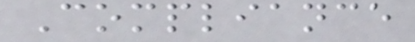Compliance
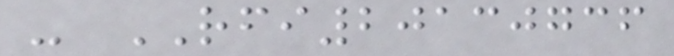- RFI20130736
